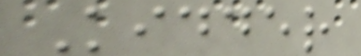Kidder
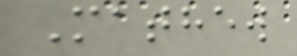Mathew
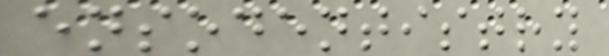ensodentistry
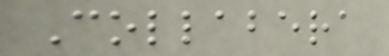Collabera
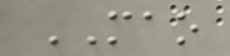MAO
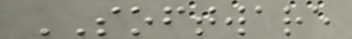SOFTWARE
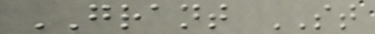GRANT ST
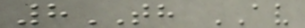8TH AV
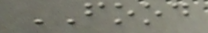FOOD
